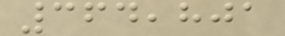364,801
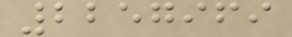2257969
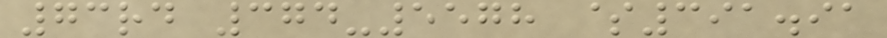73rd 374-5578 $391.91
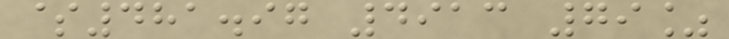$481.97 4913 79%
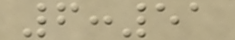6:51
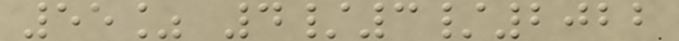55% 4/3/2022
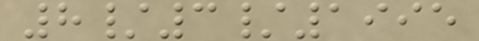8/3/1995
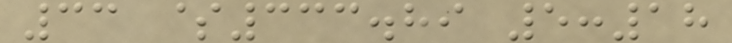33 $333.89 5:18
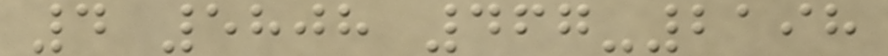4 5808 467-2198
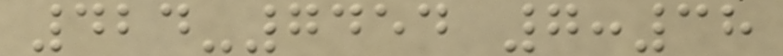424-7454 7:38
